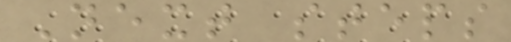Next steps
